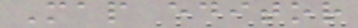Map editor
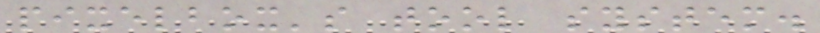pixelbox's tool system.
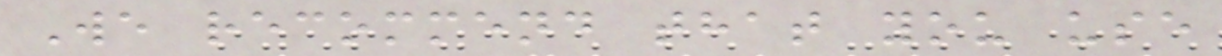We recommend that you use
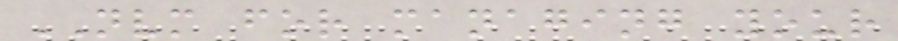NVM for managing your
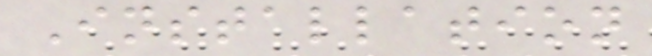Installation
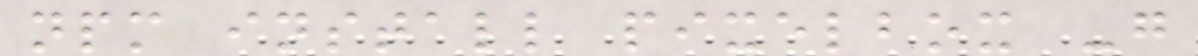npm install pixelbox -g
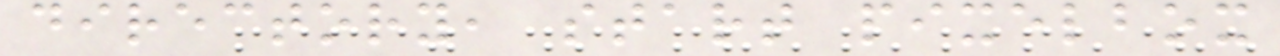directory, start pixelbox
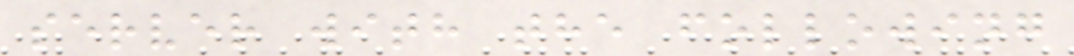server with the following
